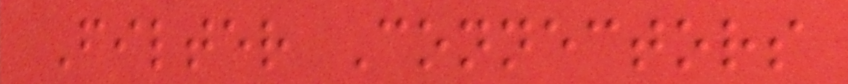Filter Connectors
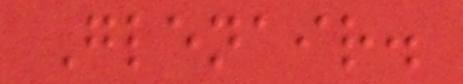Glenair.
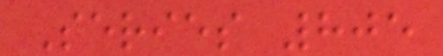Series 805
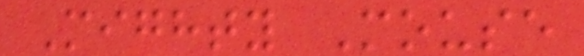Mighty Mouse
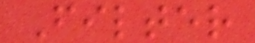Filter
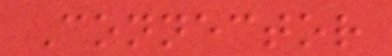Connector
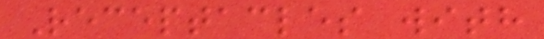Receptacles with
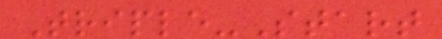Triple-Start
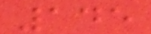145
